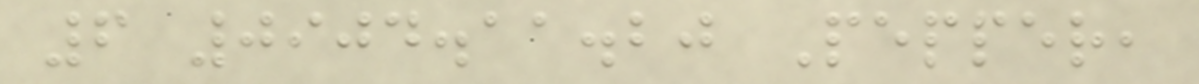6 0904.11.20 Pepper,
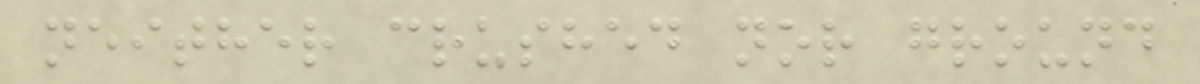neither crushed nor ground
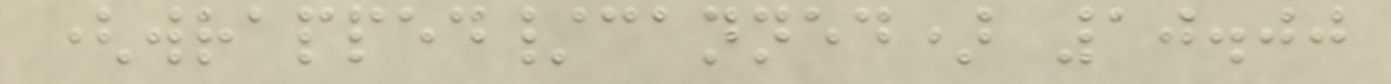(wrapped/canned) 10.00
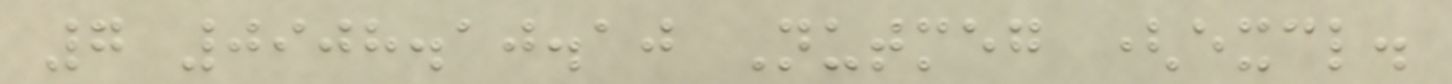7 0908.10.10 Nutmeg (excl.
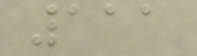111
